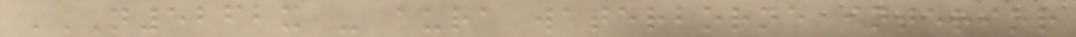N5262X - AURA WATERBORNE INTERIOR
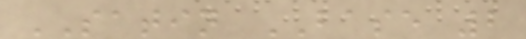SATIN BASE 2
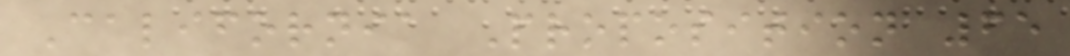California Proposition 65
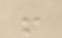!
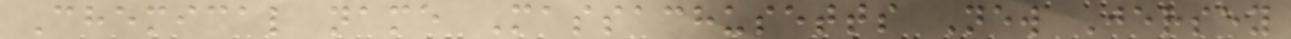Chemical name Massachusetts New Jersey
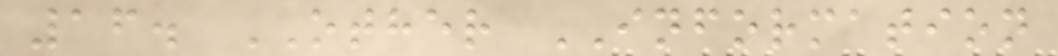16. OTHER INFORMATION
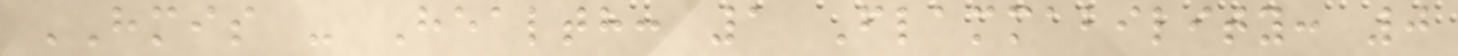HMIS - Health: 1 Flammability: 0
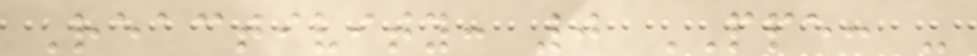Reactivity: 0 PPE: -
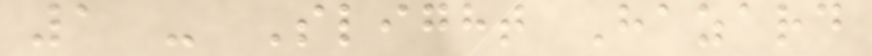1 - Slight Hazard
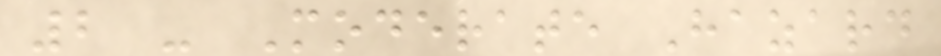2 - Moderate Hazard
